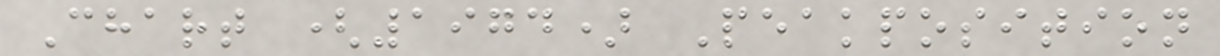Chart (1974) Peakposition
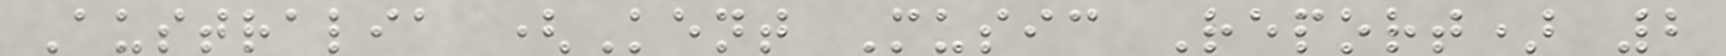Australia (Kent Music Report) 2
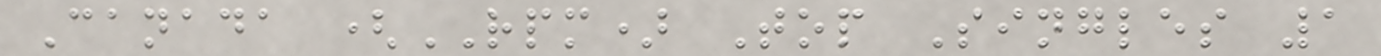Canada (RPM) Top Singles 1
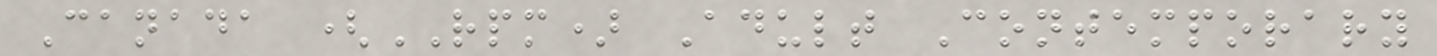Canada (RPM) Adult Contemporary
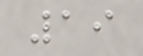19
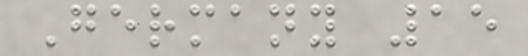Germany 15
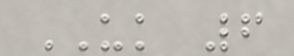UK 6
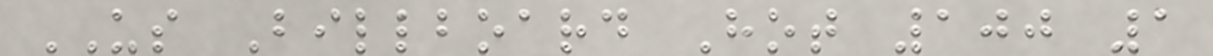US Billboard Hot 100 1
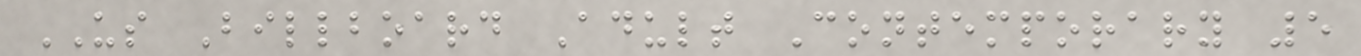US Billboard Adult Contemporary 5
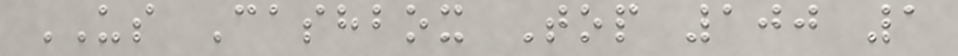US Cashbox Top 100 1
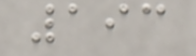193
